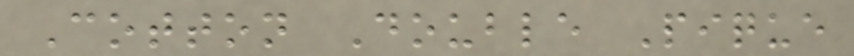Cotton Double Pique
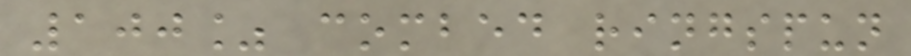100% combed ringspun
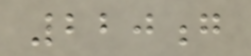220g
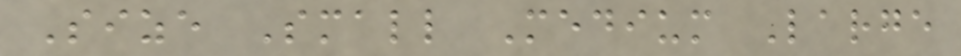Size Small Medium Large
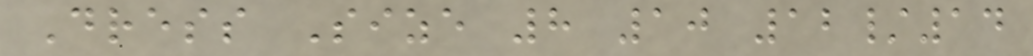Dress Size 8 10 12/14
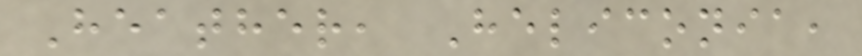Heather, Heliconia,
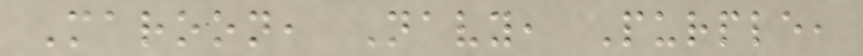Maroon, Navy, Purple,
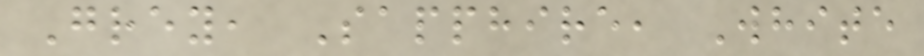Grey, Sapphire, White
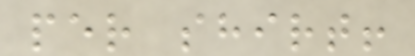per shirt!
